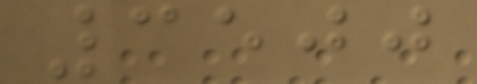3500
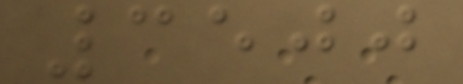3500
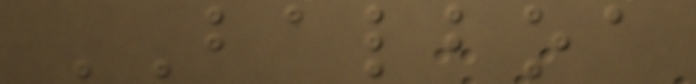BALBOA
